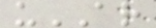uAR
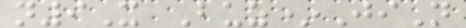n9X Buz*JiN
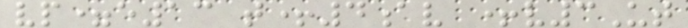vp=e13 t+4av +v3Ut
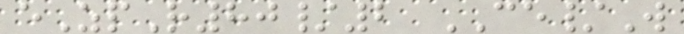eZpR80/2 CE/W
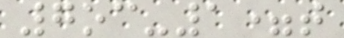7oc-1=t
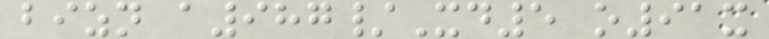bizn a987/Xd5 o91x
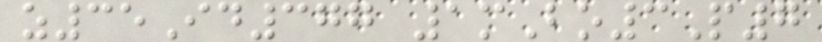z35Id377 1mBo3P7
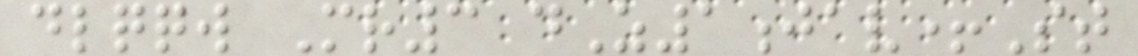dlqqw Mr3 dZ1jav+St
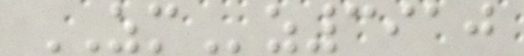ZMz3910
